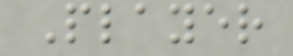Player
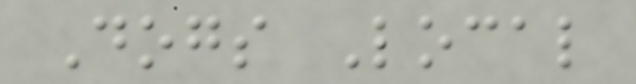Dogs Local
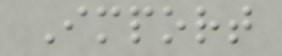Import
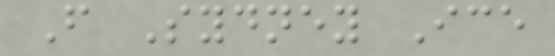F Sydney Ice
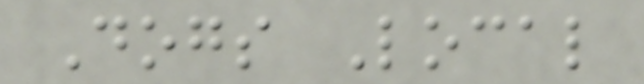Dogs Local
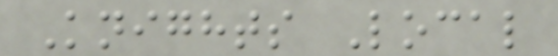Knights Local
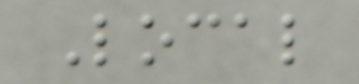Local
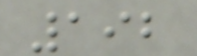192
